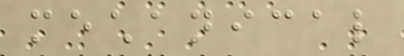mechanical
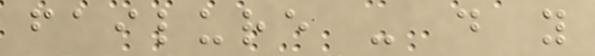failure - do you
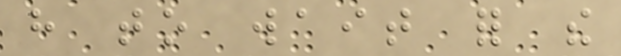have to wait for the
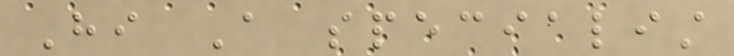Hi A specialist
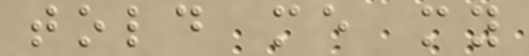told me my
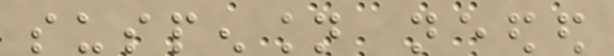suspension needed
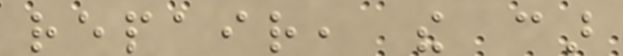repair, the car
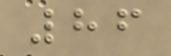86
